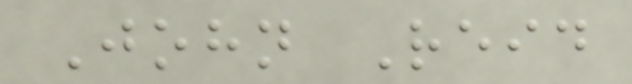John Reid
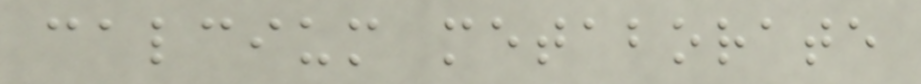calcium metaborate
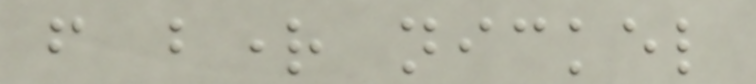from bright nickel
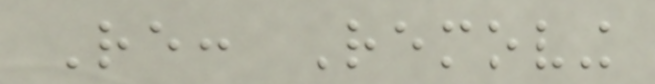Re: Removing
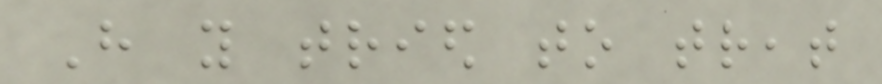Have you tried to treat
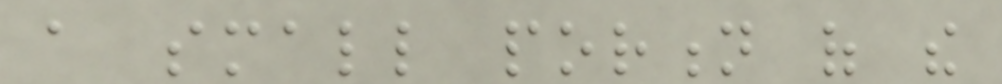a small portion of the
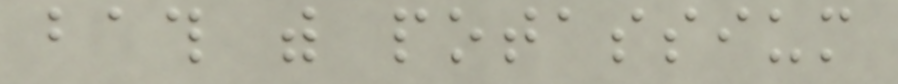bath with potassium
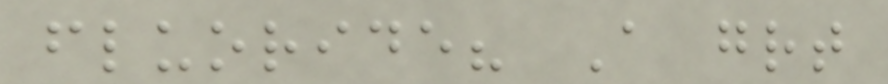fluoride? A great
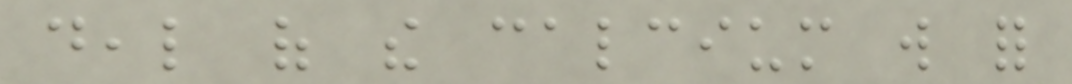deal of the calcium will for
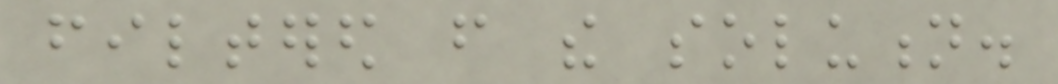filtered from the solution.
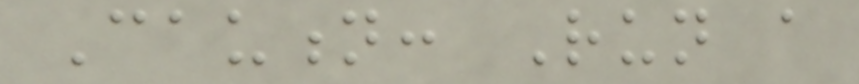Caution: Run a
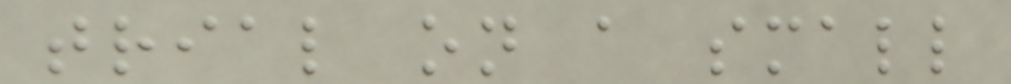trial on a small
